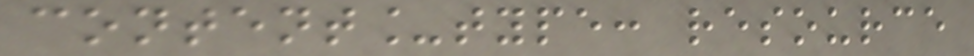content_type: resource
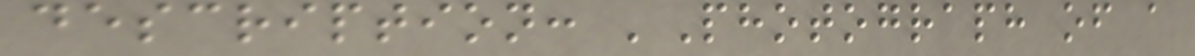description: 'Photograph of a
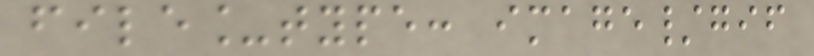file_type: image/gif
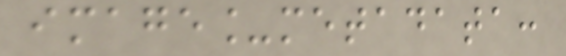image_metadata:
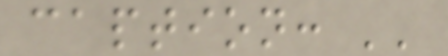caption: ''
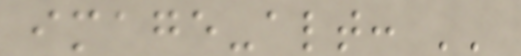image-alt: ''
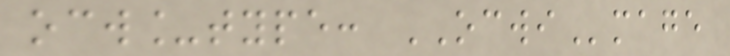ocw_type: OCWImage
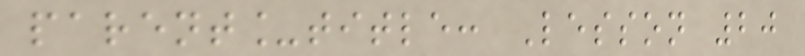parent_title: Lesson 20
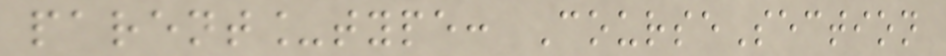parent_type: CourseSection
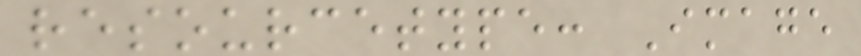resourcetype: Image
